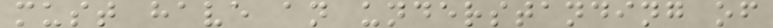must have an understanding of
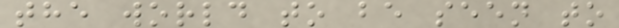the world to be seen to
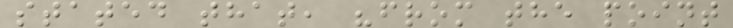stated that, "from the point
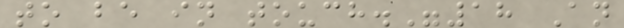to be in touch."18 An
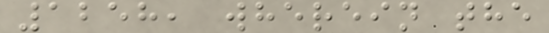1258, wherein the
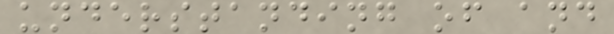understanding of and
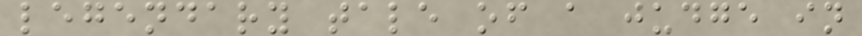legendary tale of a judge in
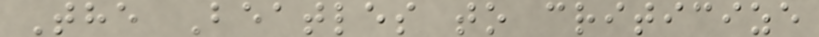The Beatles to criticize
